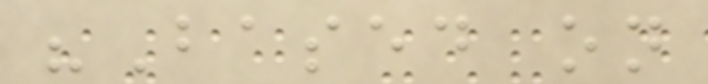"Based on
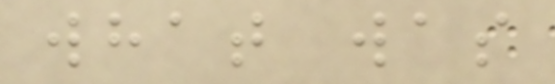what was
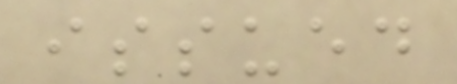issued
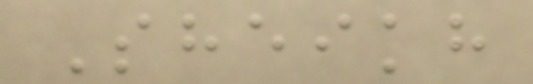Sheikh
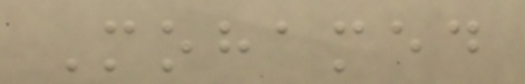Mohamed
